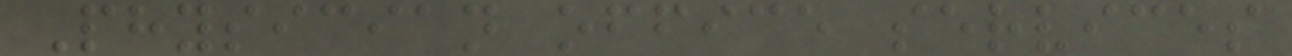Physician office services
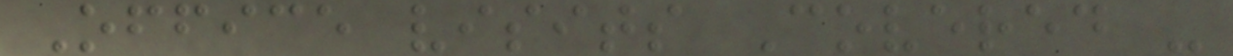Office visits Covered -
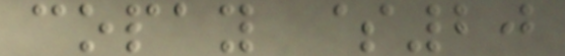copay $20
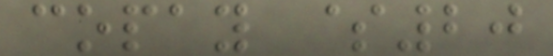copay $20
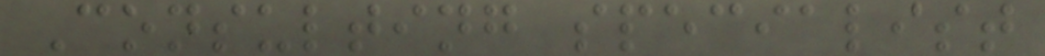Consulting specialist
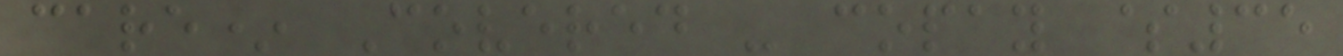care* Covered - copay $35
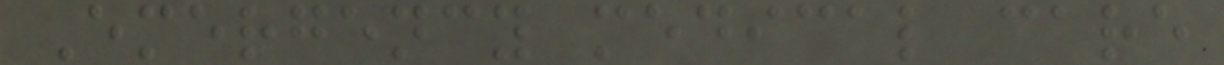Emergency medical care
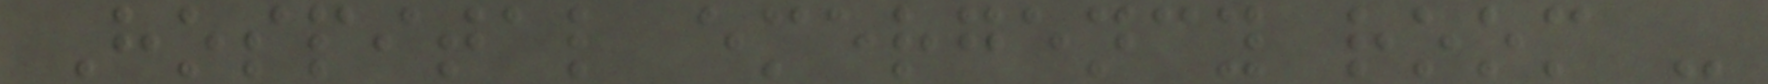Hospital emergency room -
